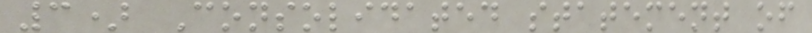3) Consolidated statement of
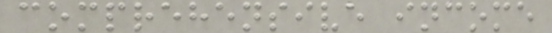comprehensive income
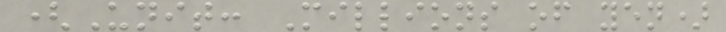(Unit: Millions of yen)
